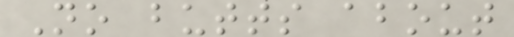No butts about
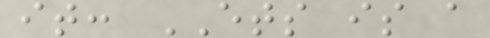it: ETS is a
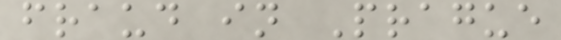fraud in Prague
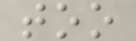too
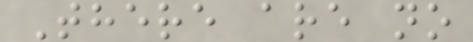There are no
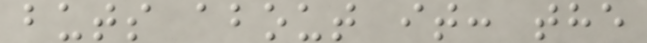buts about it: the
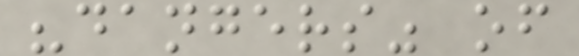"dangers" of
